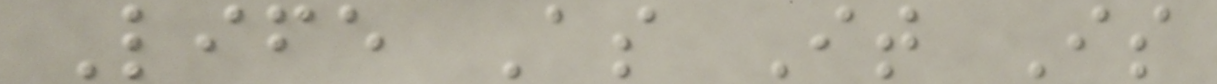Life As It Is
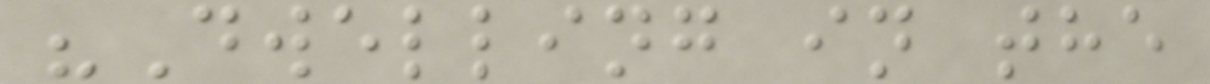"Dwelling in the
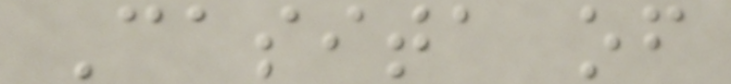Casita of
